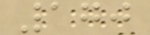170
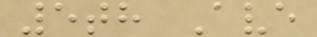5th Ave
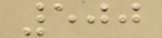500
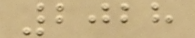2028
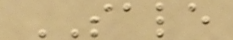SALE
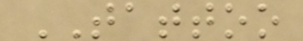TATTOO
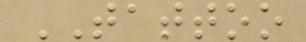TATTOO
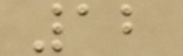12
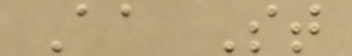Aa St
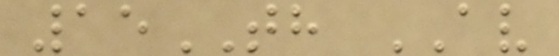15TH AV
